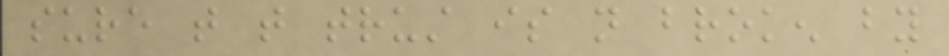sure that that trust is not broken by
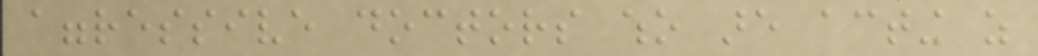aggressive doctors who are acting as
